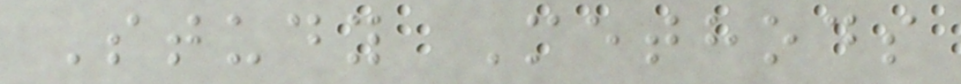Study Methods
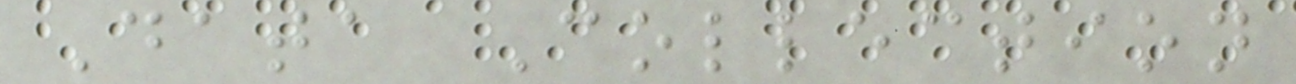Data Collection
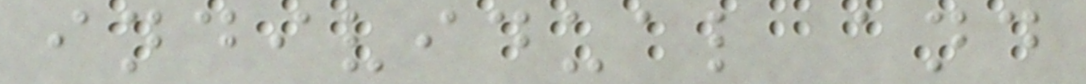individual and
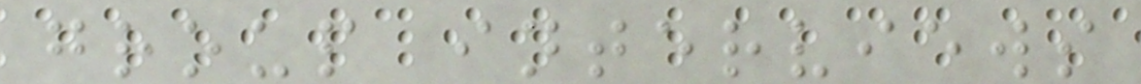group interviews
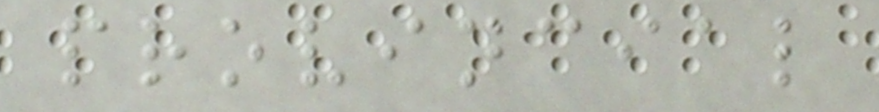provincial
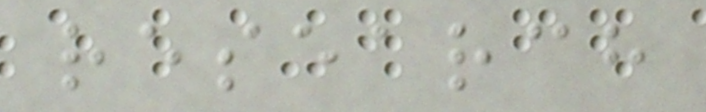research
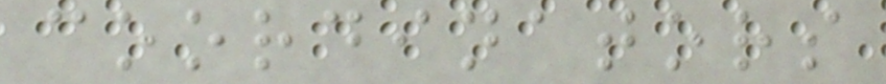coordinators
